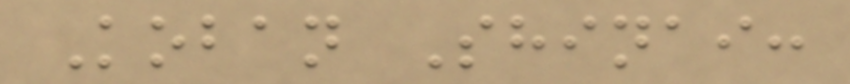Koban Shinai:
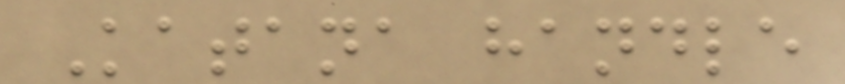Katana handle
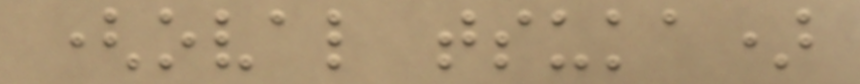(oval tsuka)
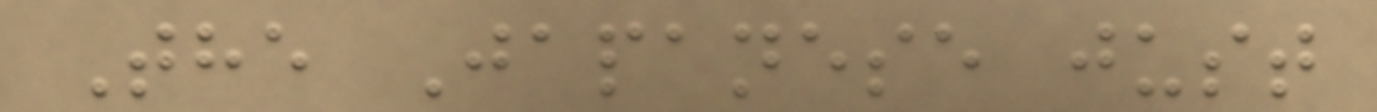The Japanese just
